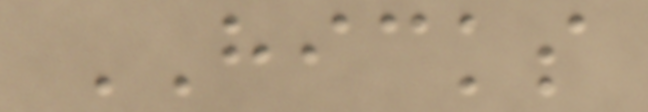HICKS
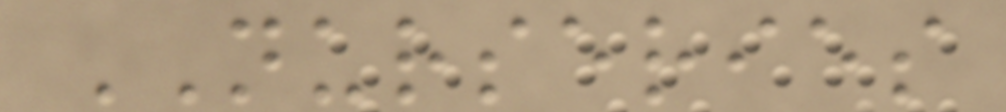NURSERIES
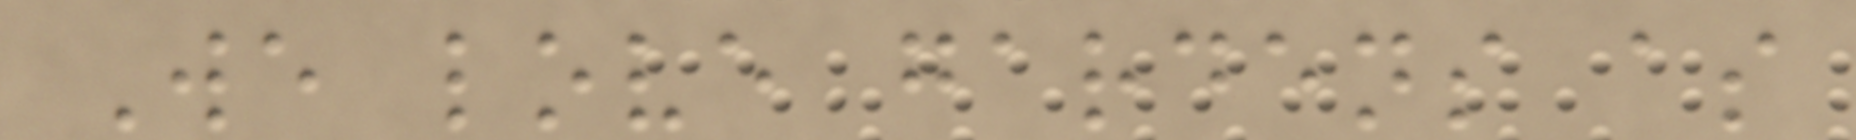We love gardens as
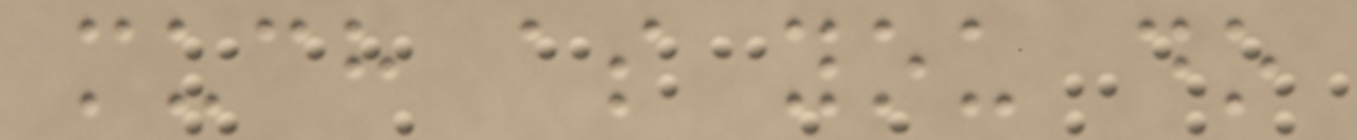much as you do
